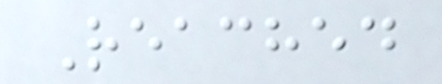Reached
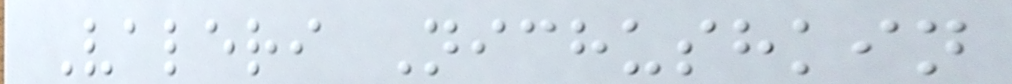Valeri Nichushkin
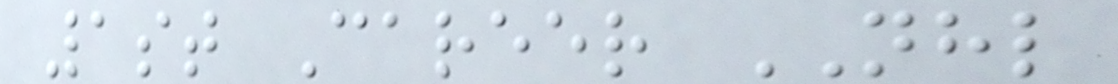1st Career NHL
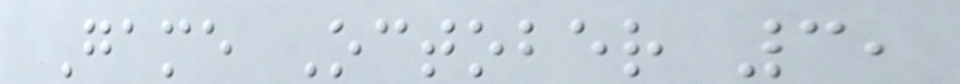Game October 3,
